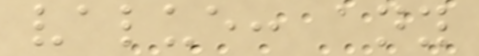value: any
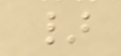}
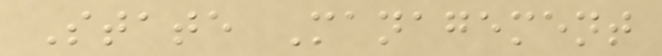State Management
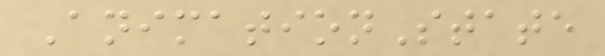AnimationState
